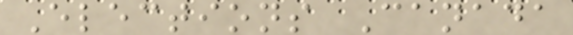Elections Canada
